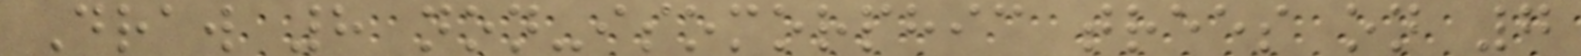Draw 8 non-isomorphic trees on 7
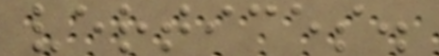vertices.
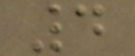4
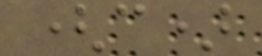(c)
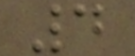4
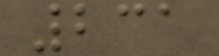231
